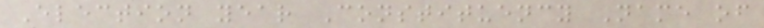Election year Constituency Name of
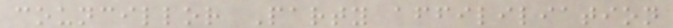councillor Party affililiation
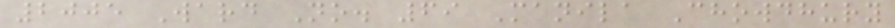2005 Ward No. 69 Manila Chowdhury
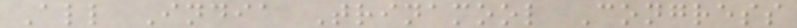All India Trinamool Congress
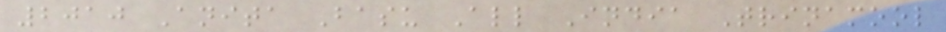2010 Anita Basu All India Trinamool
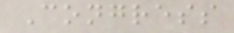Congress
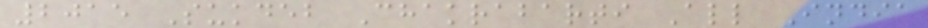2015 Sukdeb Chakrabarti All India
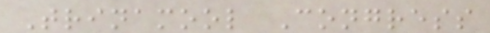Trinamool Congress
